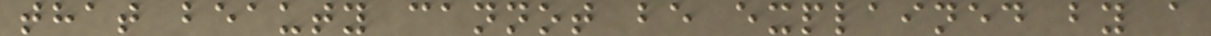that beauty cannot be explained by a
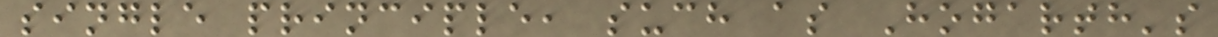single principle, such as Hogarth's
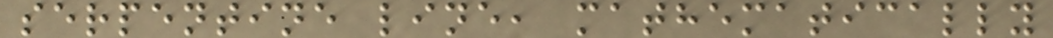serpentine line, mathematically
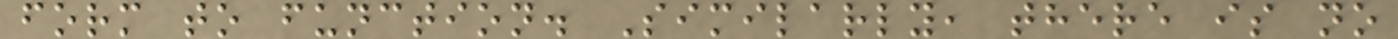form to function. Similarly, there is no
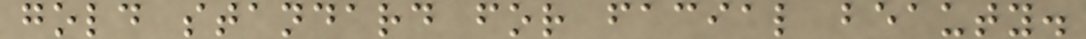gold standard for facial beauty.
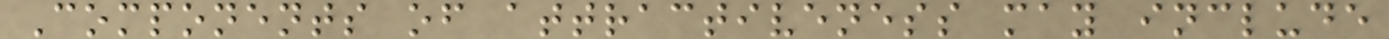Components of attractiveness may include
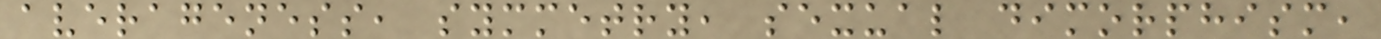averageness, symmetry, sexual dimorphism,
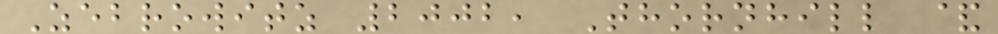Zebrowitz 2002, Thornhill &
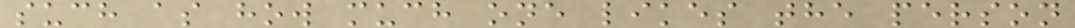such as how much one likes the person
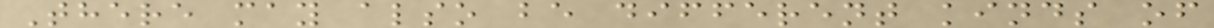There may also be different kinds of
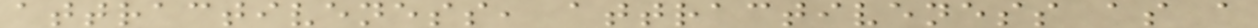attractiveness, attractiveness as a
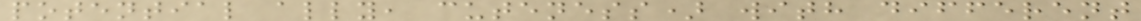potential ally, cuteness) with different
